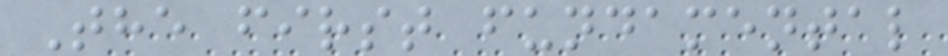The first fundamental
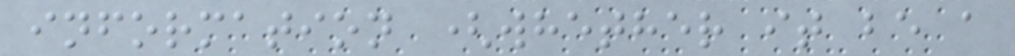information (whether it be a
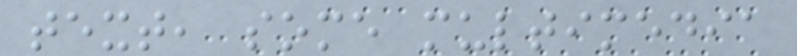text, some multimedia
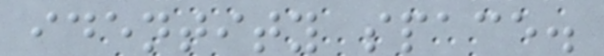identity space.
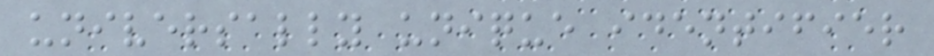universally unique identifier
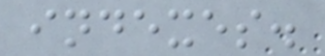indexes.
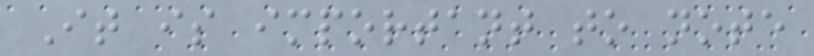It is important to note
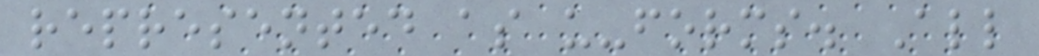represented as u-forms. All
